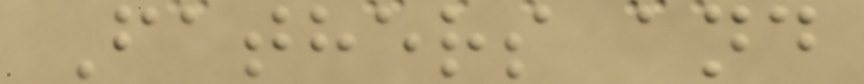Fathers and
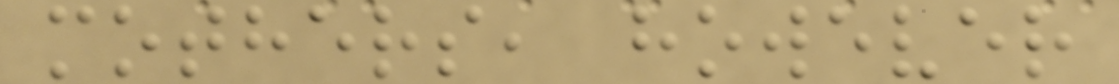mothers, however
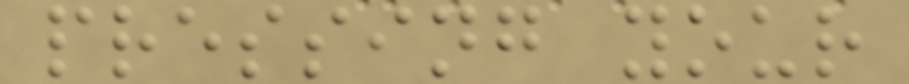pressing your
